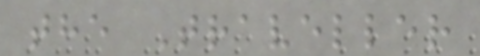the Traveller
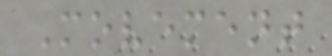Movement
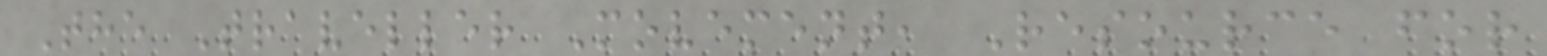The Traveller Movement, Resource for
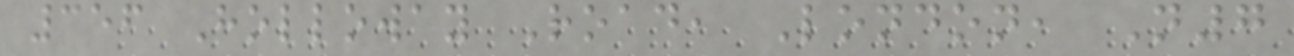356 Holloway Road, London, N7
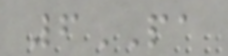6PA
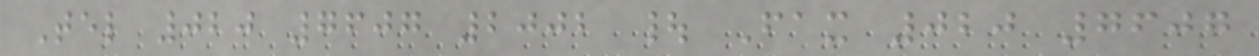Tel 020 7607 2002 | Fax 020 7607
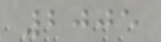2005
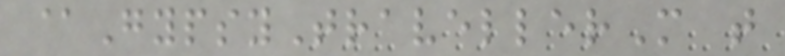@GypsyTravellerM t
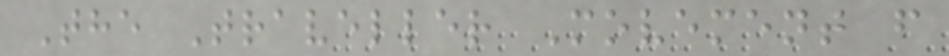The Traveller Movement f
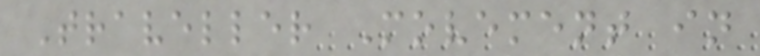Traveller Movement in
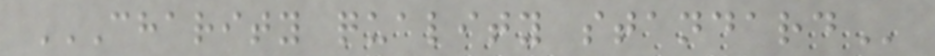CHARITY QUALITY STANDARD
